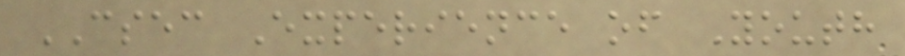CSEC Experience of Youth
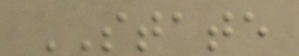STATE
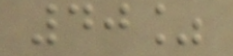40%
